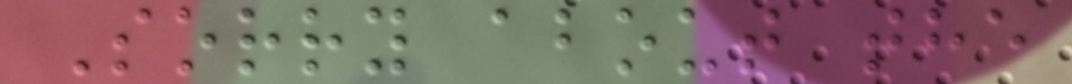Sorry about the
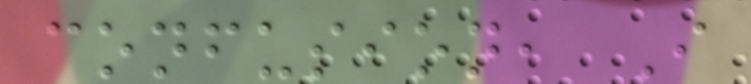confusion, I
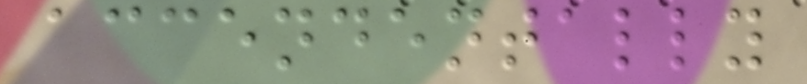accendentally
